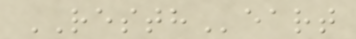RESTHeart
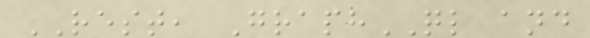REST, GraphQL and
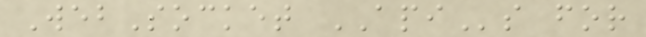WebSocket APIs for
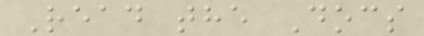Read the Docs
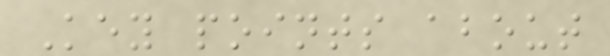Key points about
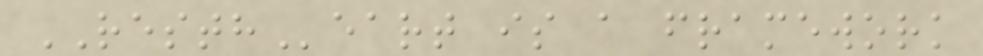RESTHeart is a framework
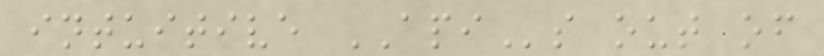intuitive APIs out of
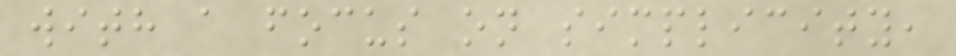with a focus on simplicity,
